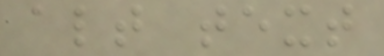alt text
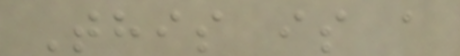This is a
